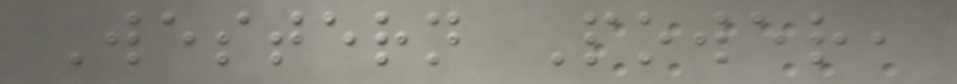Western Power,
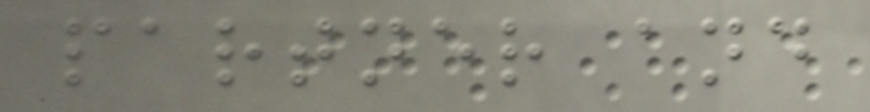partner and
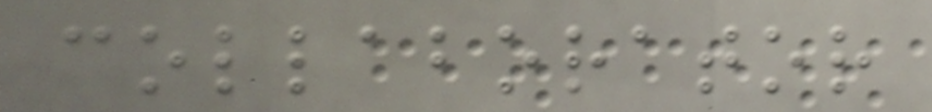collaborator
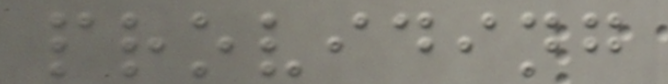providing
